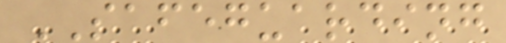SAFEGUARDING
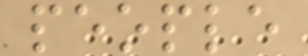people
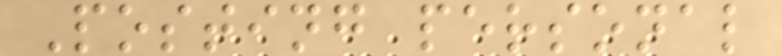Posting personal
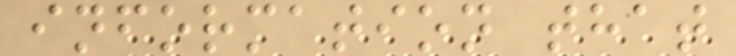information that
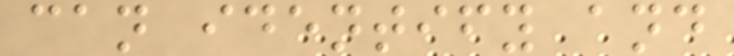can identify and
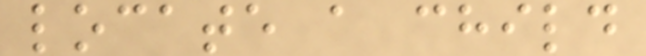locate a child
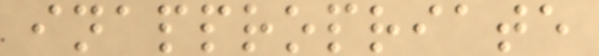inappropriate
